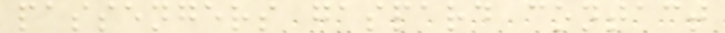passengers gaspard contact
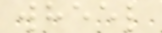wheel
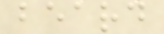beard
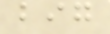big
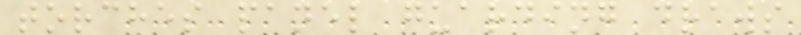torches panel guarding draws
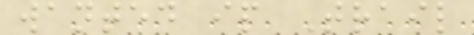wanted ip Trail
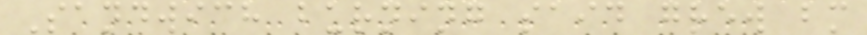Sandwich burning said grew bm
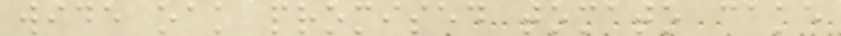wide oak promised tomato cake
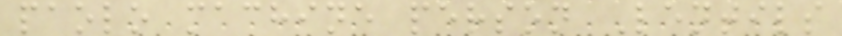paolo machine person Lentils
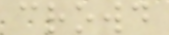crowd
